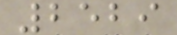2529
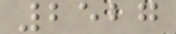2527
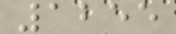1255
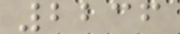2236
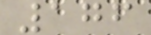176
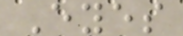Eyes
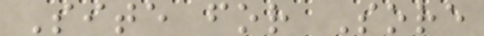Site for Sore
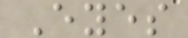Eyes
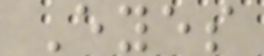Eyes
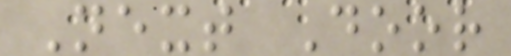Next Door
